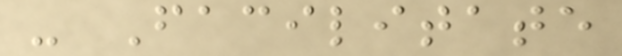- Facilitate
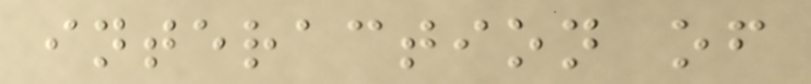interaction of
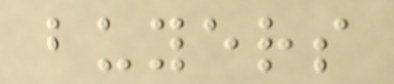buyers
